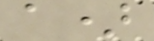a)
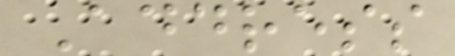Address
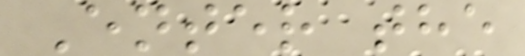Enter the
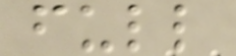full
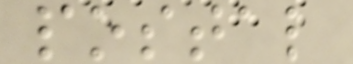postal
